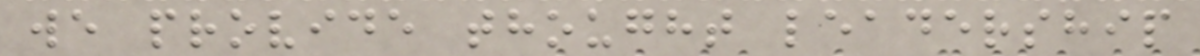we provide thought leadership
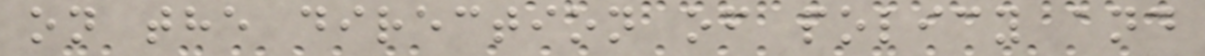on the direction of policy and
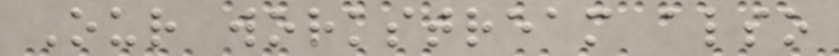Our workstream also
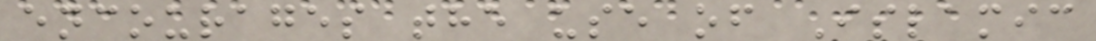encourages the use of Islamic
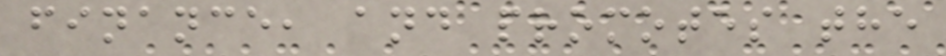finance, and promotes the
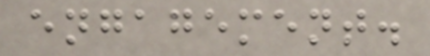engagement.
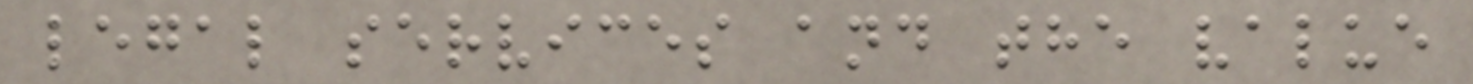legal services and the value
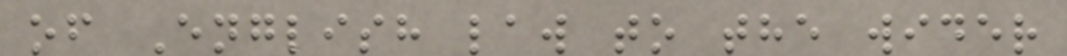of English law to the wider
